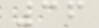36
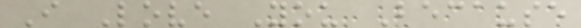I Love You Because
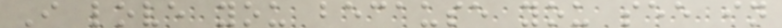I love you because you see in
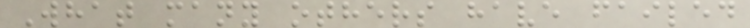What many others have failed
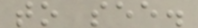to see.
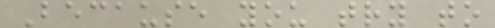Because you try to
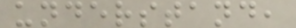understand,
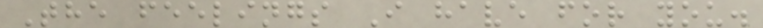The feelings I have for you.
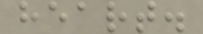heart.
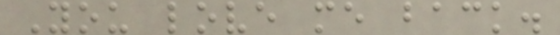You love me back.
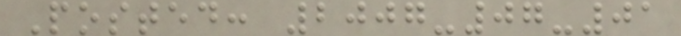Posted: 2007-07-01
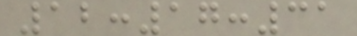12:17:31
